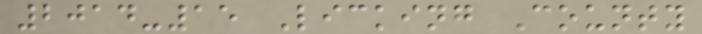2014-15 Licking County
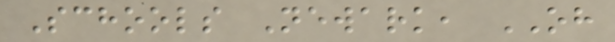Schools Newark, OH
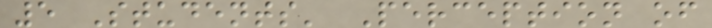5 Students' Perception of
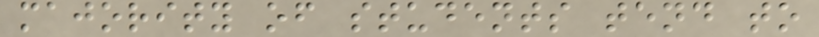majority of students tend to
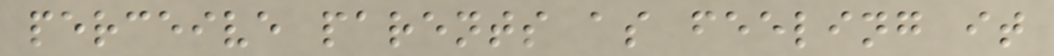perceive parents as feeling it
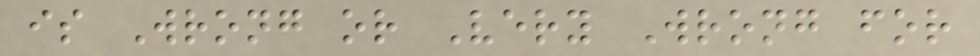is Wrong or Very Wrong for
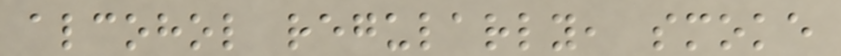alcohol regularly, smoke
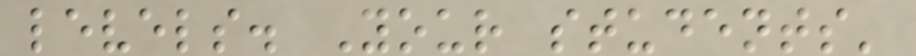levels. Your students'
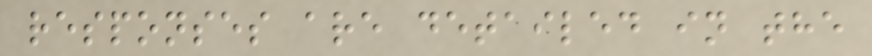responses are detailed in the
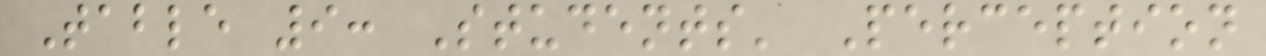Table 9: Students' Perception
